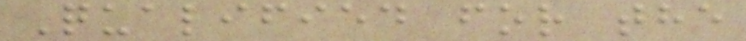Qualified for the
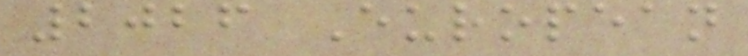2026 European
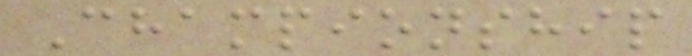Championship
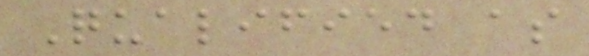Qualified as
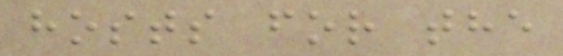hosts for the
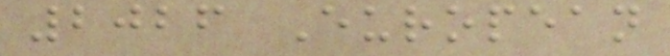2026 European
